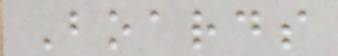Boards
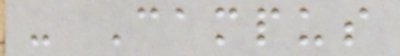- Campus
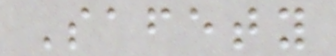Safety
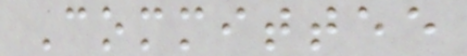Committee
